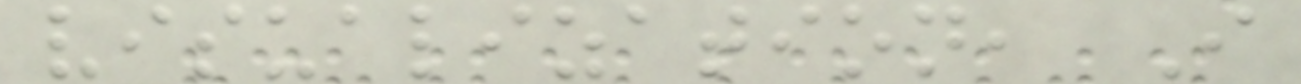visualization, I
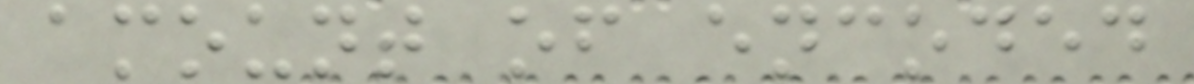amount of encoded
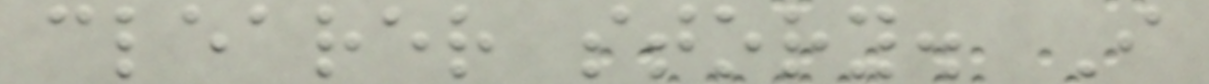clearer story. I
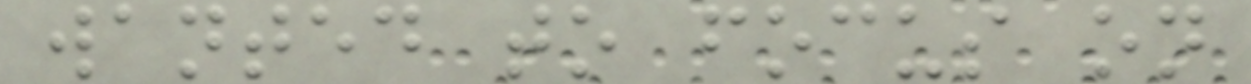wanted to focus on
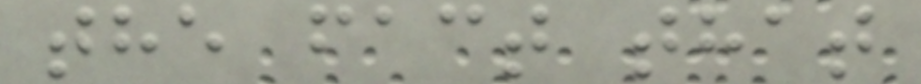the fact that
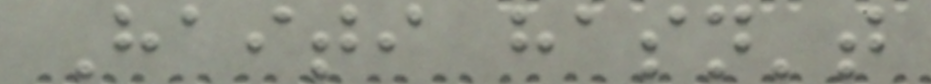Haiti hasn't
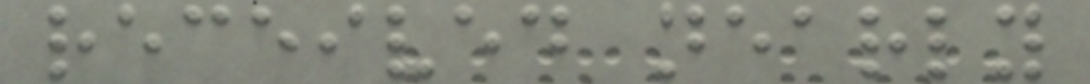received nearly
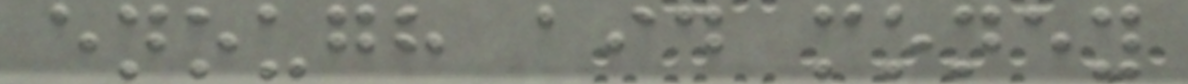enough aid money
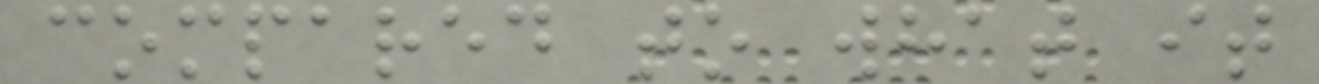compared to what it
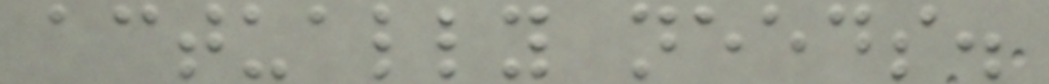actually needs.
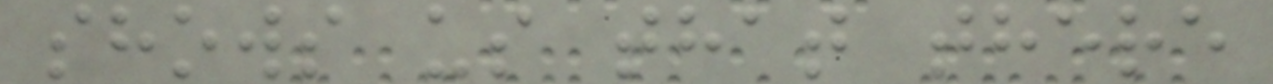shows us that there
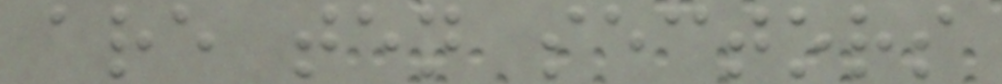are ten sectors
